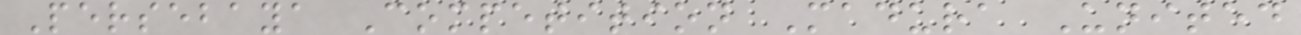Persebaya Competition Madura United
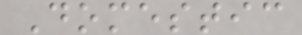Domestic
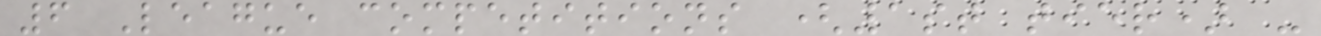6 League competitions (1st tier) -
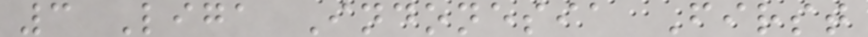3 Liga Indonesia First
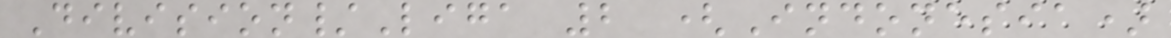Division/Liga 2 (Indonesia)
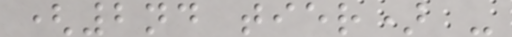(2nd tier) -
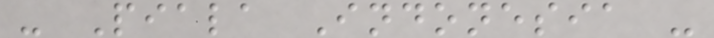- Piala Indonesia -
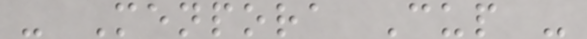- Menpora Cup -
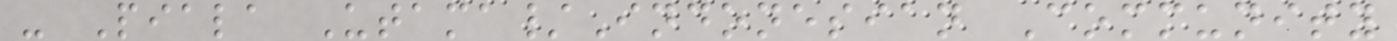- Piala Utama/Indonesian Community
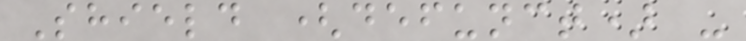Shield (defunct) -
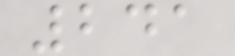241
